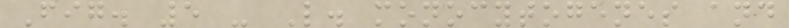Fig. 5 - L. monocytogenes and
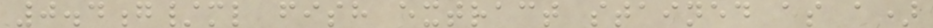0.4g/ml fish extract stained as a)
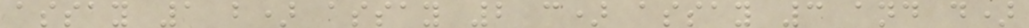assay 1 b) assay 2 c) assay 3 and d)
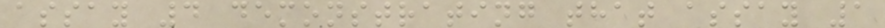assay 4 demonstrating that assay 1
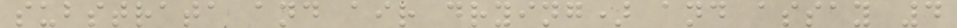substrata and air drying) and assay 4
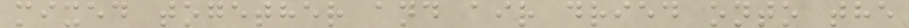mixed together and air dried onto the
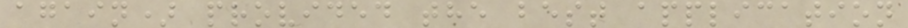again) provided the best application
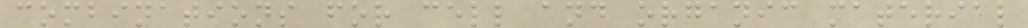combinations for cell and organic material
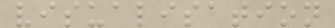visualisation
